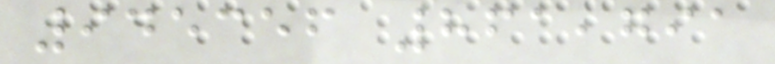945356 861,791
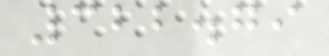322.79
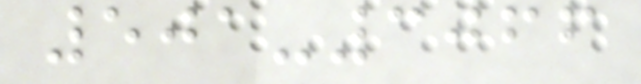501-3066
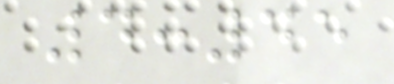4:45
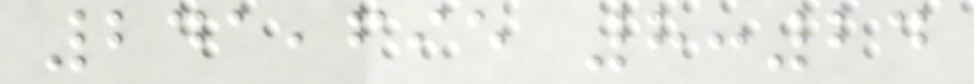241,695 8:24
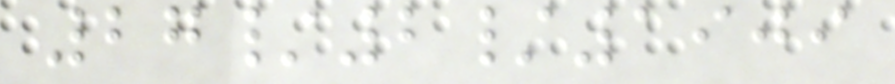27/2/1909
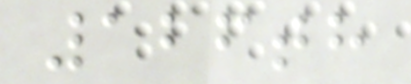126th
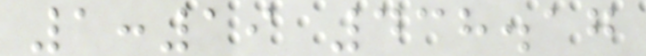1:19 438.17
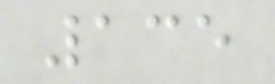135
